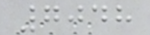7048
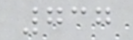737
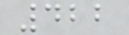422
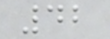42
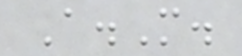A.M.
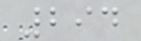294
